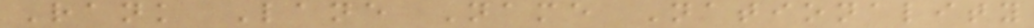Rank Lane Name Nationality
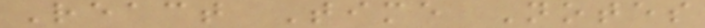React Time Notes
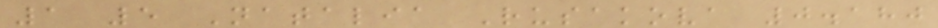1 5 Natalia Rusakova 0.180
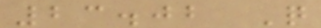23.02 Q
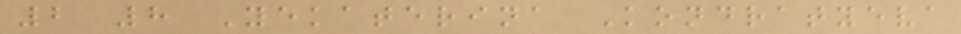2 8 Yekaterina Kondratyeva
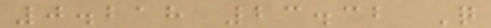0.218 23.32 Q
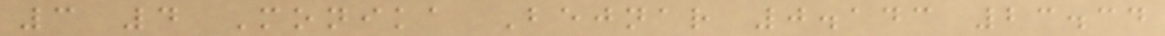3 4 Monika Bejnar 0.143 23.34
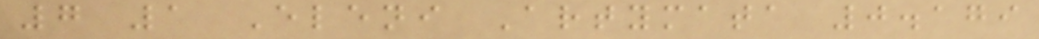7 1 Eleni Artymata 0.179
